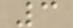3
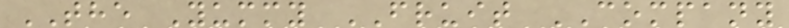THE Yummy FRUIT COMPANY
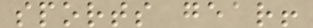sports gear!
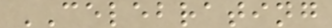CELEBRATING
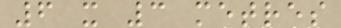6 x 3 metres
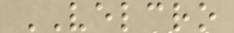VELCRO
